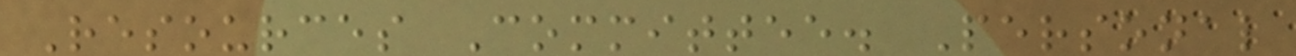Resources Committee. Personal
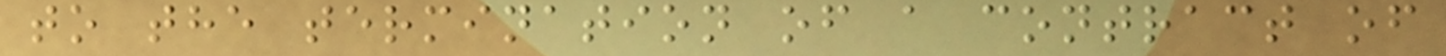to the termination of a contract of
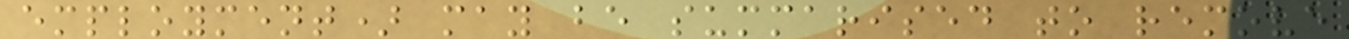employment) may be summarised to remove
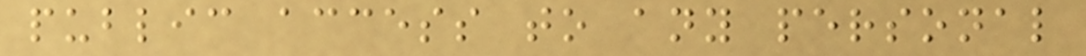public access to any personal
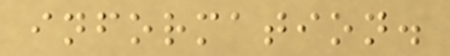information.
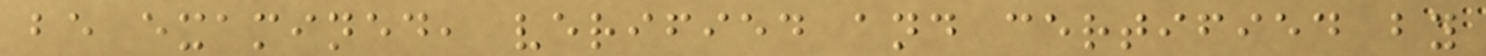be examined, verified and certified by
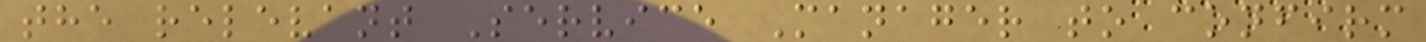the relevant Service Manager to confirm
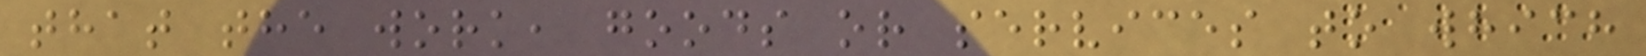that the work, goods or services to which
